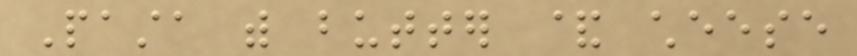Pasta with butter & cheese
